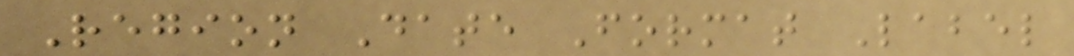Region Date Format Label
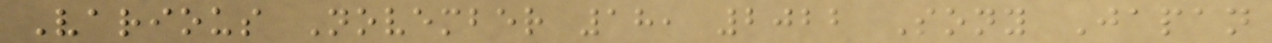Various November 18, 2022 Sony Japan
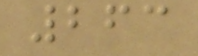263
